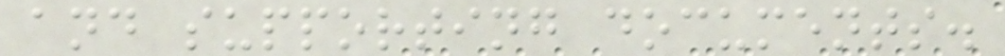and supporting documents.
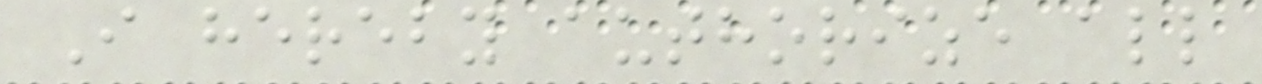I hereby authorize all
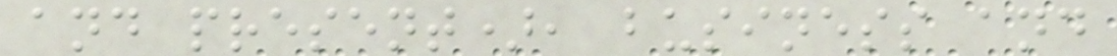and present), business and
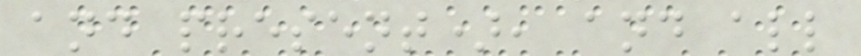and present), and all
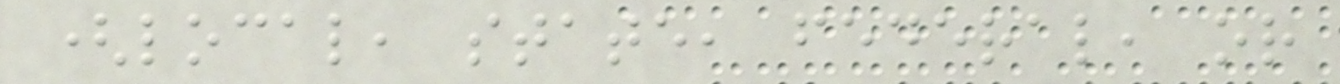(local, state, federal, or
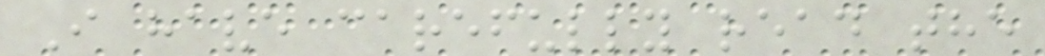I have carefully read the
